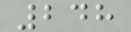248
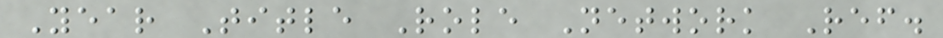Year Title Role Network Ref.
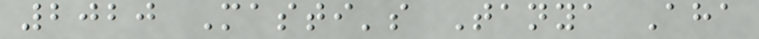2020 Masti's Tanya Aha
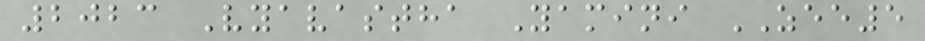2023 Vyavastha Yamini ZEE5
